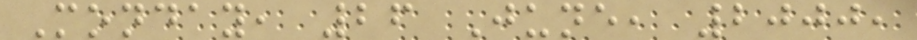Monday, 26 June, 2000,
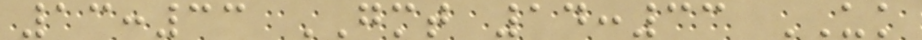13:33 GMT 14:33 UK
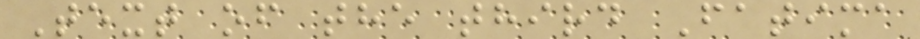Text of the third Fatima
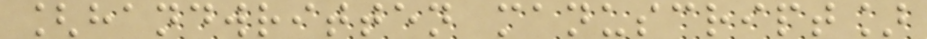[handwritten manuscript]
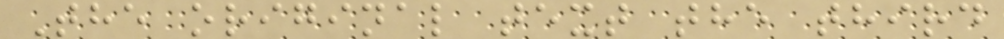The original text the third
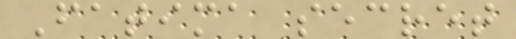Fatima secret
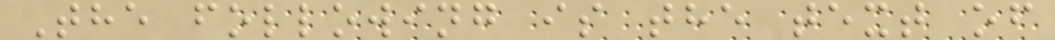The following is the text of
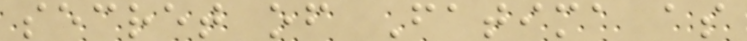secret of Fatima as
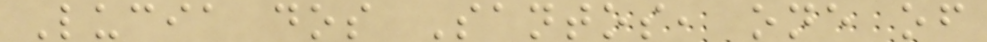Lucia dos Santos, one of
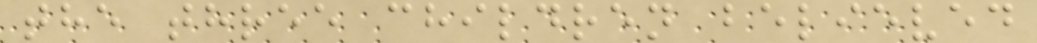the three children believed
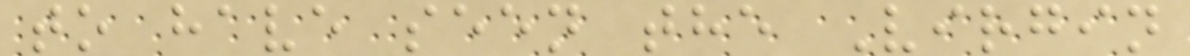to have seen the Virgin
